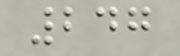247
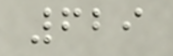629
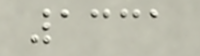1331
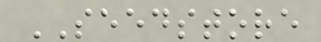SEEDSTORE
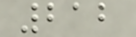212
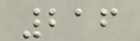216
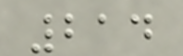214
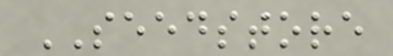SEEDSTORE
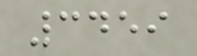3459
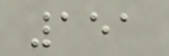151
